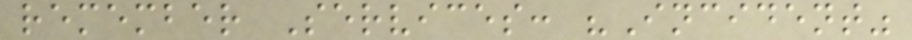remember Services: "Incident"
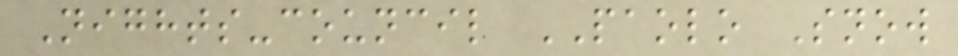Nights-council PAOLO Snow
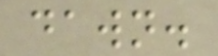dawn.
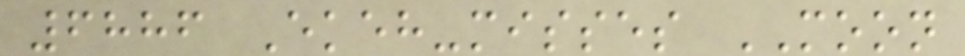6886 Ekeh-misses MOON
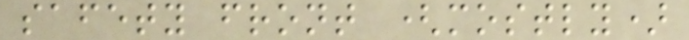safety front (mostly)
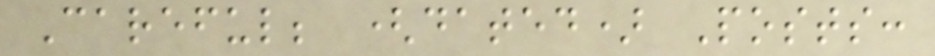Careful; (dated) Posts:
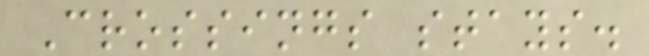Crossings stays.
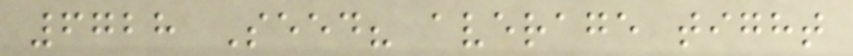6728 Seed? average tight
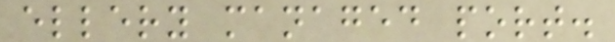ellery managed port.
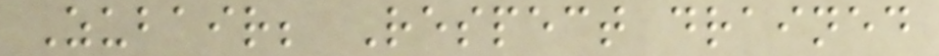Zubair; Respect drained
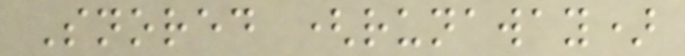Snored (runaway)
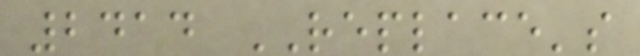2414 REPLACE's
